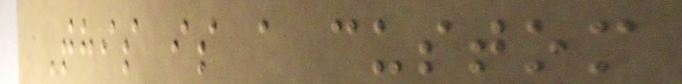This is a custom
